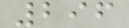296
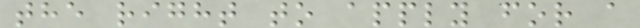the right to apply for a
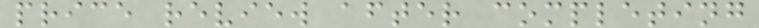price review after completing
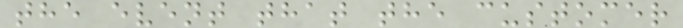the event that the customer
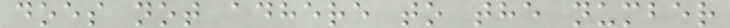does not adhere to the number
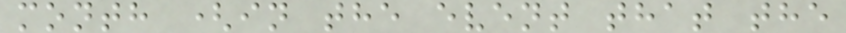month (in the event that the
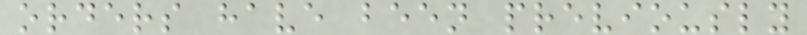orders have been previously
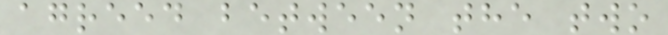agreed between the two
